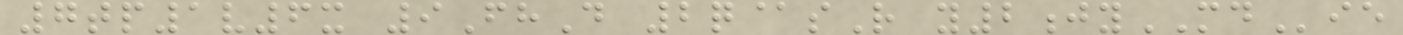7tp1v6x 9FhD 2q@sR y2jyMDie
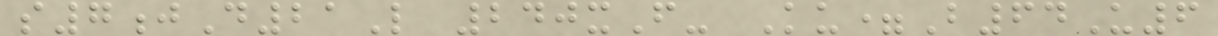s7jD21L 240xF- Ku=B64U6
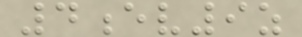4ev9z
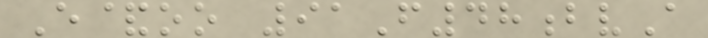E&oo 91F48bvA
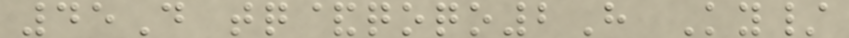45D tq&qoqo2H Ky/
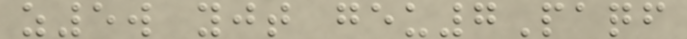z5w yjt geu7Paqf
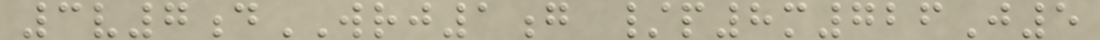3v7dWRJ1g /p8m726J5
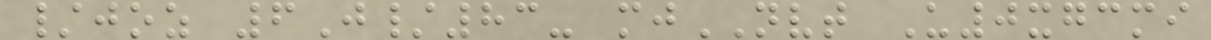/joz 6J/83- mjNVT U0xgcmi
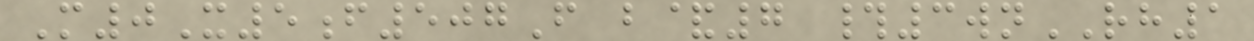M0X5f507F b&7 #3wnRH1
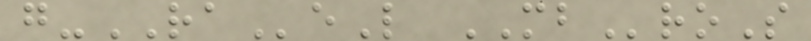g-RAeL MBroS
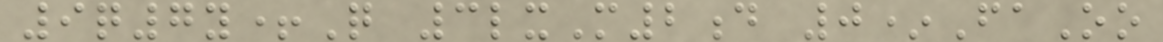9q7y+Q 3lxM2d 0*FaOo
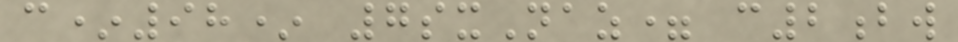c*98* 7sxNaz= c2bw
